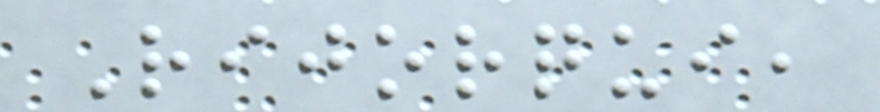Rijorqui,
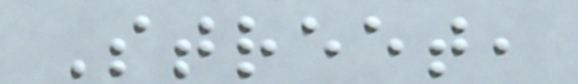Street,
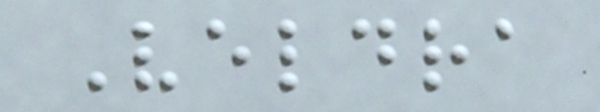Veldra
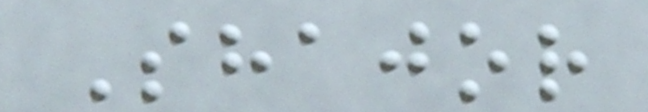Shajor
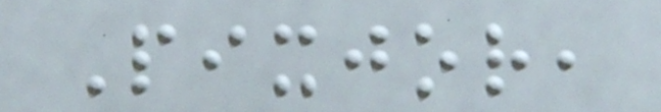Pixjor,
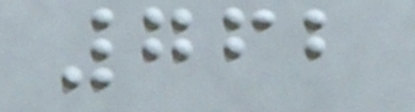762
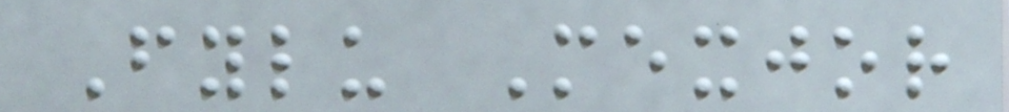Fylu Mexjor
